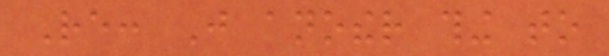Re: Just another thing to
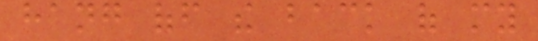hang off the back of my
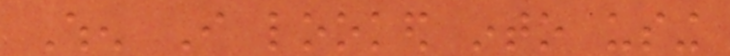When I looked into using
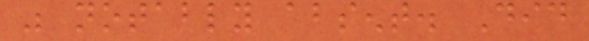was notably absent. Did
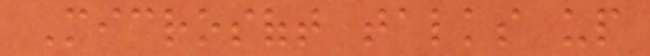Microsoft talks up
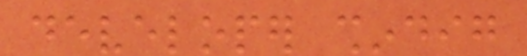developer shindig
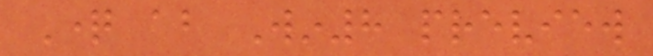Question about Win8 preview
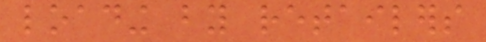loading by retailers
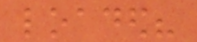loaded?
